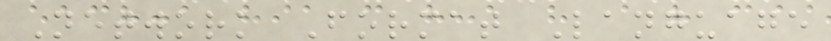Network Format Language
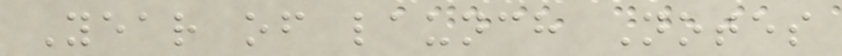Year of launch Notes
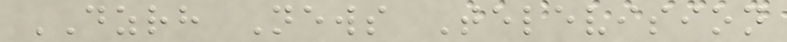DZRH News Television
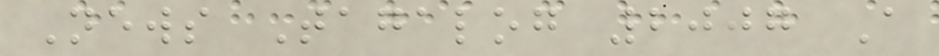News Tagalog 2007 A
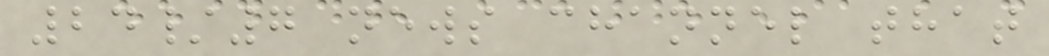24/7 news channel that
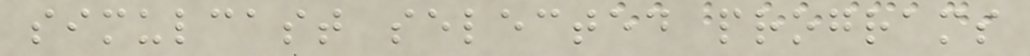simulcast selected programs
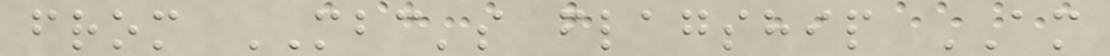from MBC's flagship AM
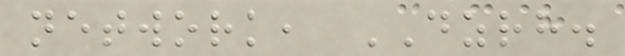network, DZRH.
